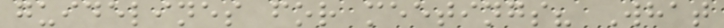guidelines for meetings? What
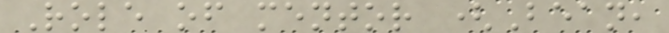Role of mentor (Bean,
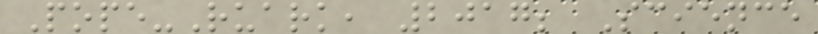Pope-Ruark, 2017; Science
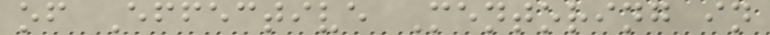of Effective Mentoring in
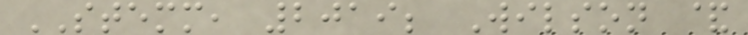STEMM, 2019; Wilson &
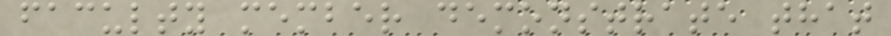faculty member demonstrate that
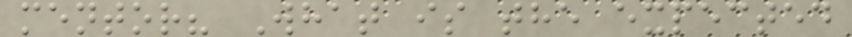mentor? What is the expected
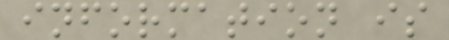information is
